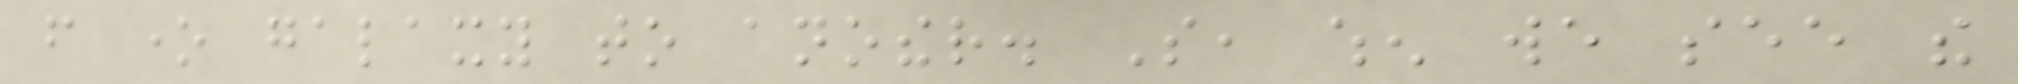from one galaxy to another. So, when we see the
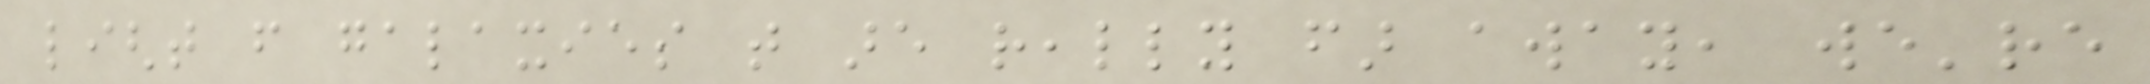light from galaxies that are really far away, we're
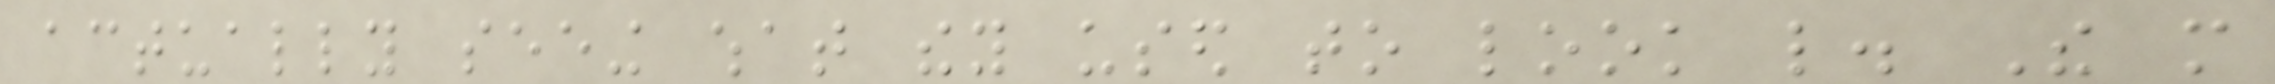actually seeing what they used to look like. The more
